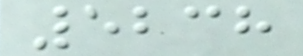5238
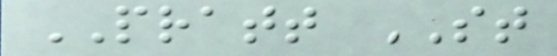PRATT ST
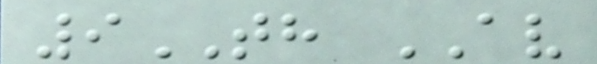9TH AV
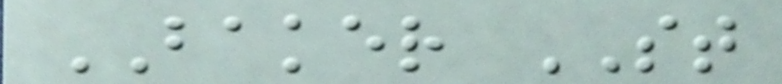BAKER ST
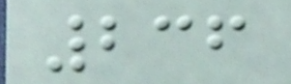236
